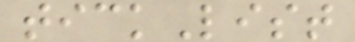tickList
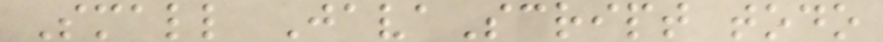Small JavaScript todo
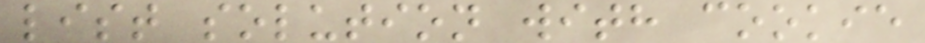list solution with cookie
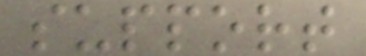support
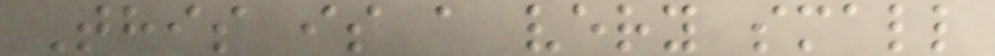This is a very small
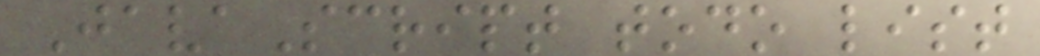JavaScript todo list
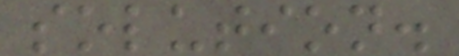solution.
